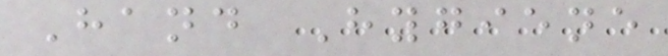Hand Hygiene
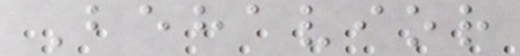Behavior
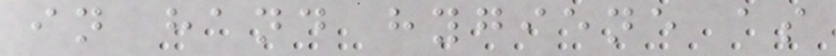in hand hygiene as
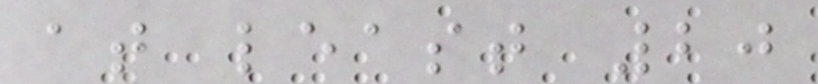at least 20
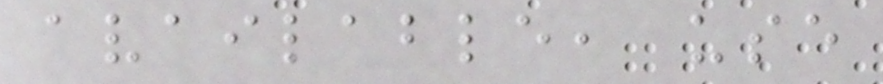available, use
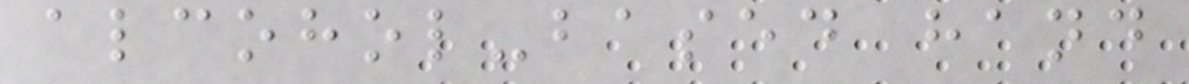alcohol-based hand
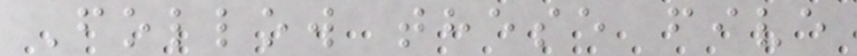Follow these five
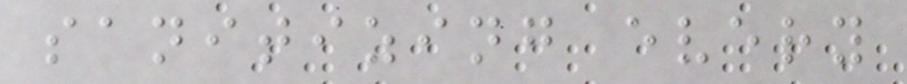sanitizing every
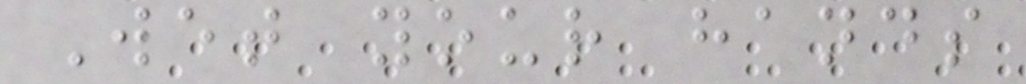Wet your hands
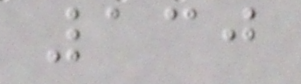130
